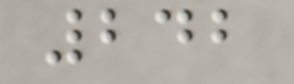242
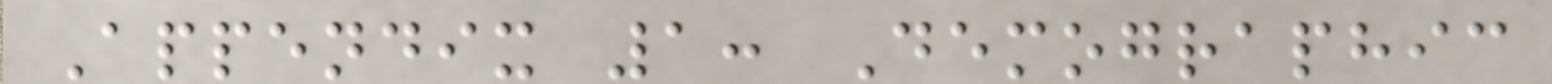Appendix 1: Demographic
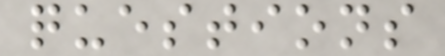questions
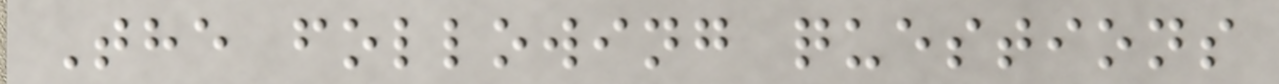The following questions
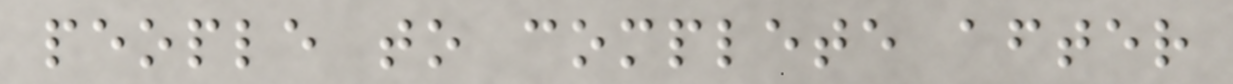people to complete after
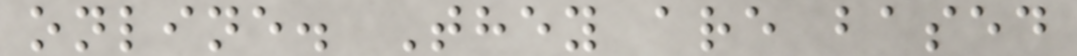online. They are based
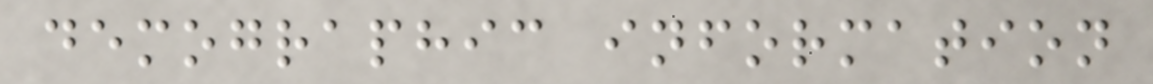demographic information
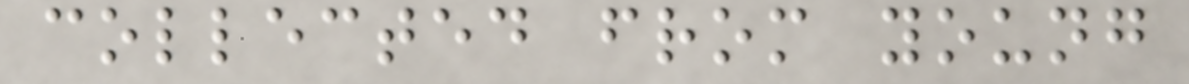collected from young
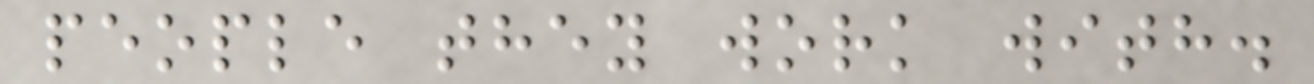people they work with.
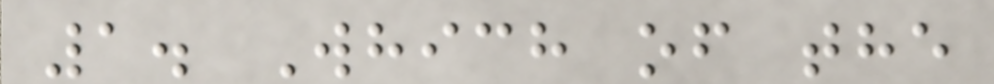1. Which of the
